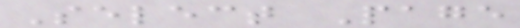Select Page
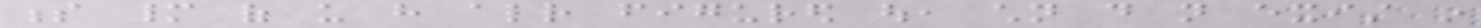s many of us have already figured out, children do not exist in
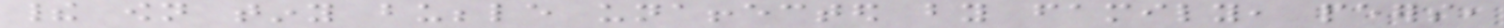their own tiny bubble unaffected by family, peers,
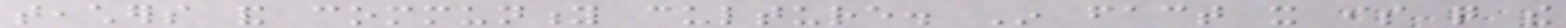teachers and community culture. In fact it is quite the
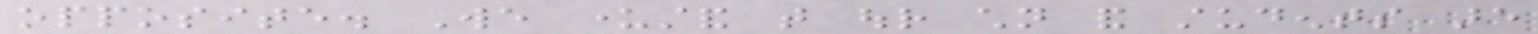opposite. We understand that our children and students are
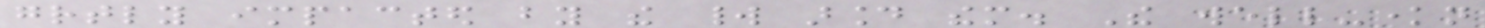greatly impacted by the world around them. The well-known
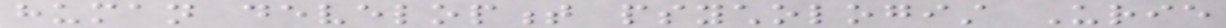human development psychologist Urie
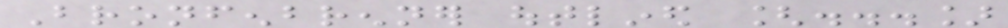Bronfenbrenner outlined [...]
